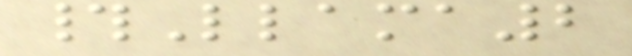#Llama2
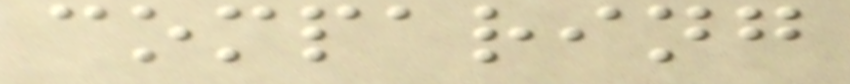comparing
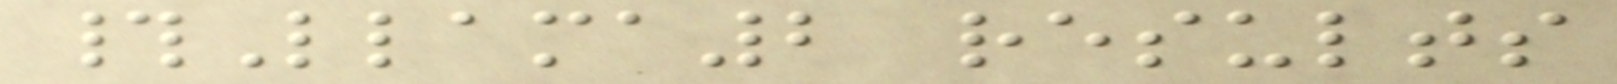#Llama2 results
